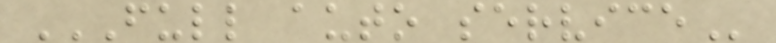FULL AUTO SERVICE
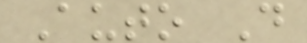Auto D
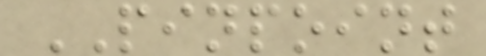PINPOINT
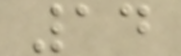14
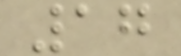17
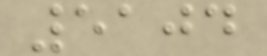5104
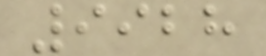9928
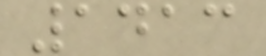1413
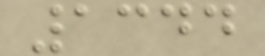1344
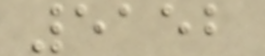5152
